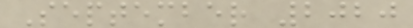September 2020
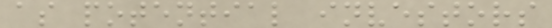as potential investors
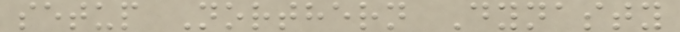setup Northern Dynasty
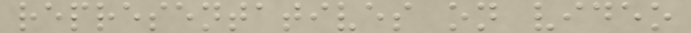representatives on video
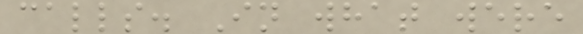calls. In what were
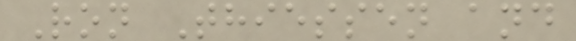Ron Thiessen and
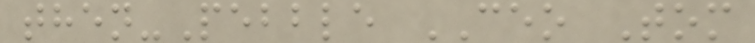then-Pebble CEO Tom
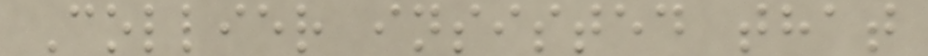Collier insisted that
